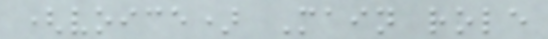(voice) Main role
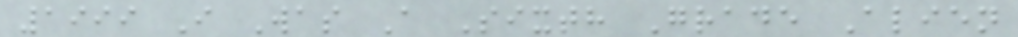1999 I Was A Sixth Grade Alien
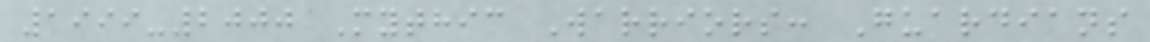1999-2000 Mythic Warriors: Guardians
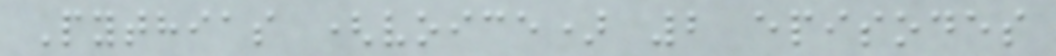Pythias (voice) 2 episodes
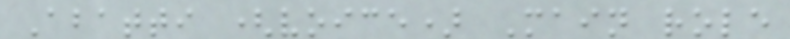Abatti (voice) Main role
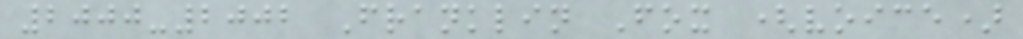2000-2002 Franklin Fox (voice)
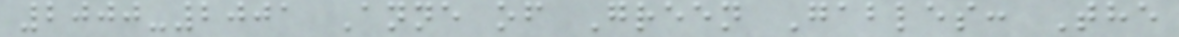2000-2001 Anne of Green Gables: The
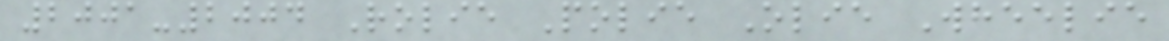2001-2004 Rolie Polie Olie Wheelie
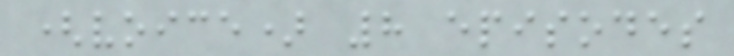(voice) 8 episodes
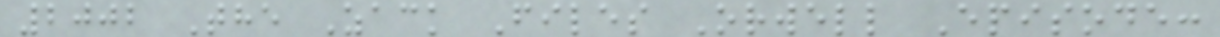2002 The Zack Files Orwell Episode:
